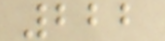222
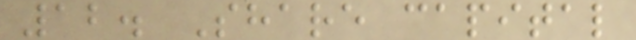12. Share capital
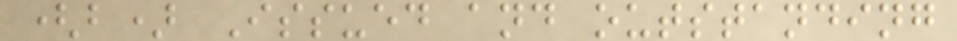(b) Issued and outstanding
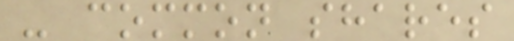- common shares
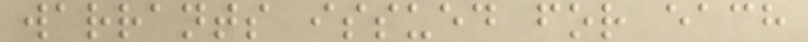warrants issued for each
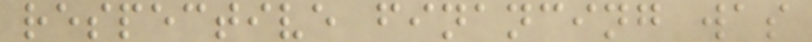respective financing was
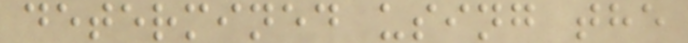determined using the
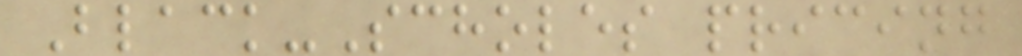Black-Scholes pricing
